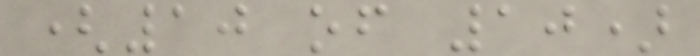(10 of 10)
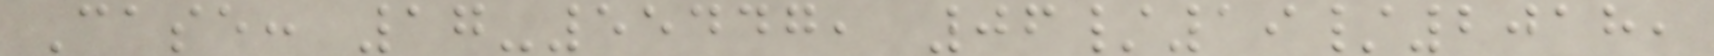Case: 17-55447, 06/19/2018,
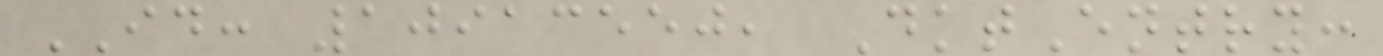ID: 10913550, DktEntry:
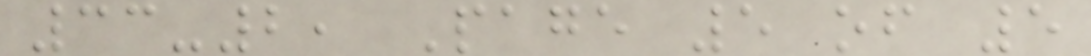33-2, Page 5 of 5
